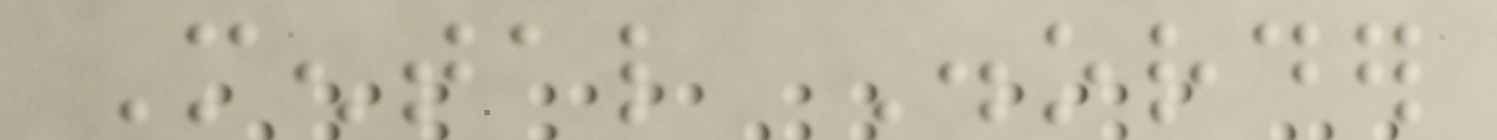Mental Disorder
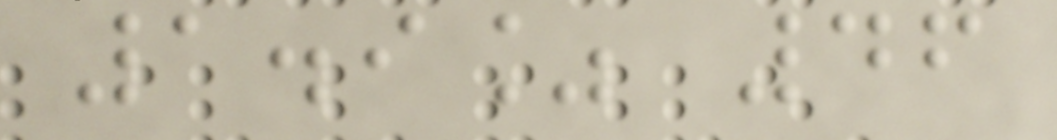1.9% 46
